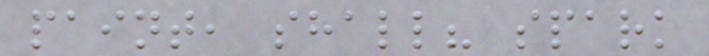paint, shall? spark
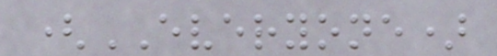(EVERYONE)
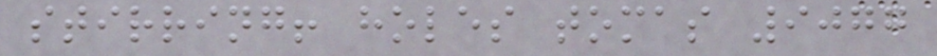stirring! holes tomas 9077
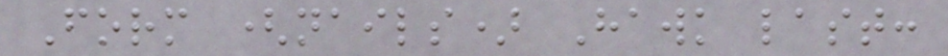Form (nails) Hawk last:
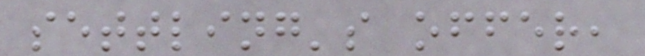settling's offer,
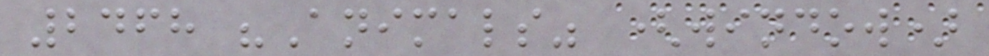2468 "Animals" (window)
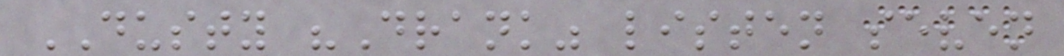DUSTY "Drank" listen seven
